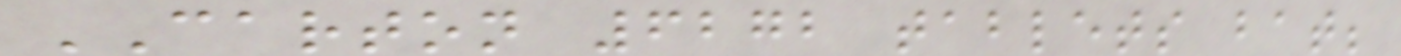CARTON 6272 tablets bat;
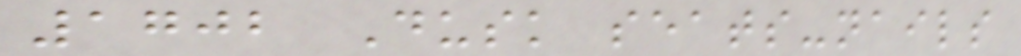1702 Dusk seats-nails
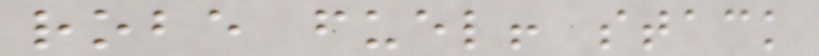robe fuel! stack
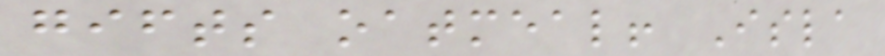gifts oatmeal! Isla
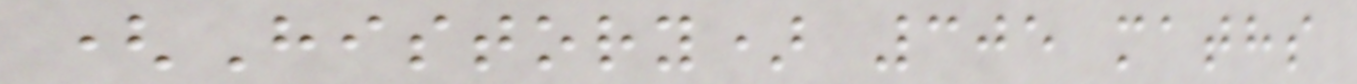(History) 305 maths
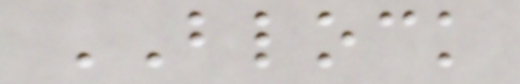BLOCK
